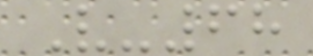V-68
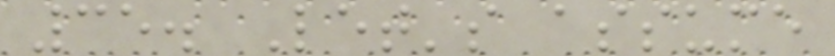35. Let's assume
